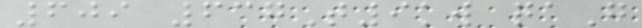609 637T9kw qaG
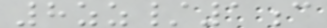8zz/1c
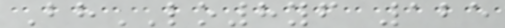BhLO8yf 125
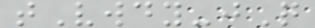tVwdy-jQ
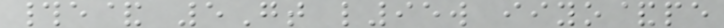#e& 5Gt l95w iiyo&pe
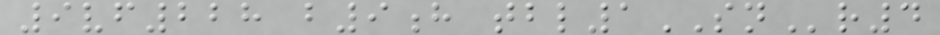9vf228 b9h tbl1SNr4
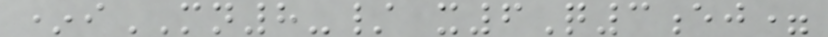*iMN8-/ x6Q3ej=
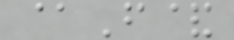@F&
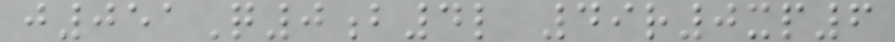j051Q0b4l 49r0xp6
